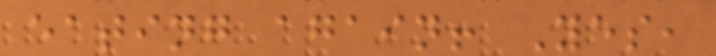eating again! Yes,
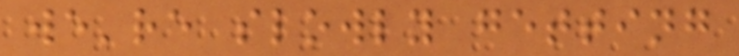we're slowly getting
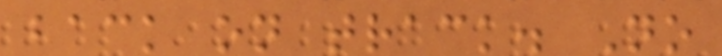back on track. No
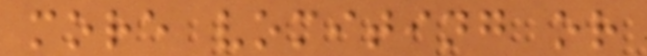more vomiting or
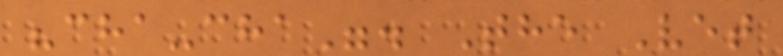"cha-cha". The Vet
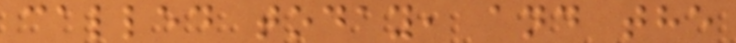called today, and the
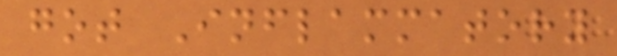got Inflammatory
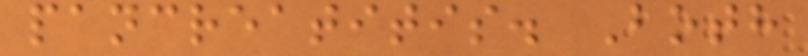pancreatitis. Both
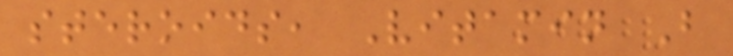steroids, Vitamin B
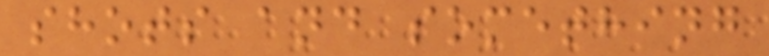shots and something
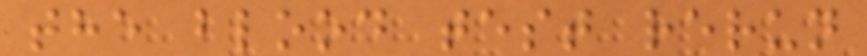the blood test rerun
